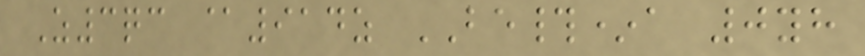Z3qc @914z BE#*a 0yh
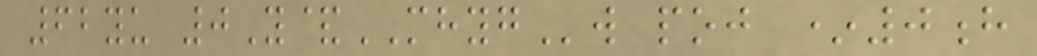62yu 0Y&MHYGw poj *0h
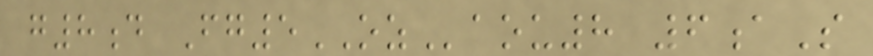g8d Fg5OZaou8 6aS
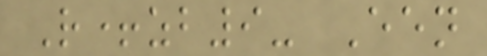R+zb9- Een
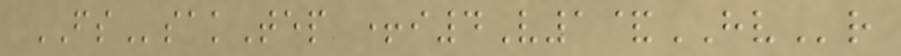FSsakTep +i4V1&HVr
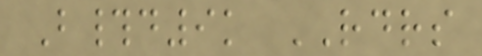B#d9k RDRS
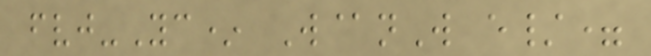fvj-Yc* W@nW e/=
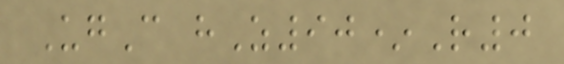UgC hZ90*R0
